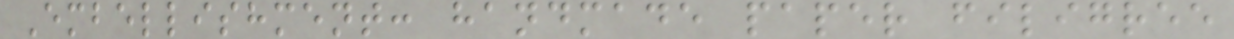Embellishment: handmade paper filigree
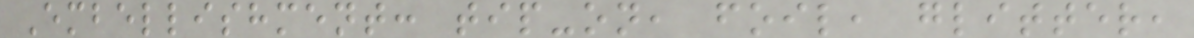Embellishment: tip-on, foil, glitter,
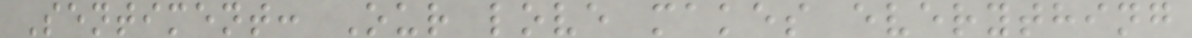Sentiment: Our love makes everything
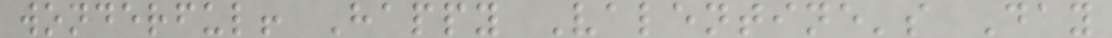wonderful! Happy Valentine's Day
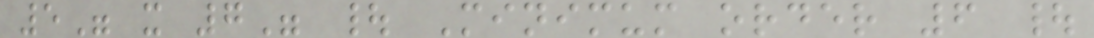5" x 7" | Minimum order 6 |
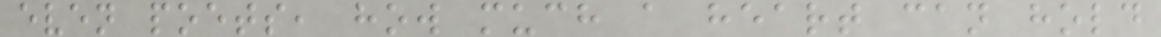even poets, how much a heart can hold
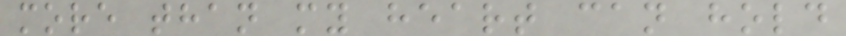more than my heart can hold
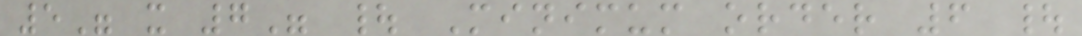5" x 7" | Minimum order 6 |
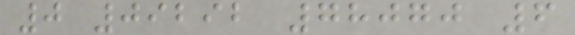0 09292 78070 6
